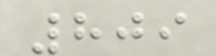809
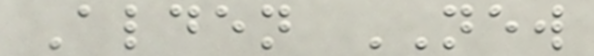Alden NEW
